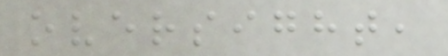oversight,
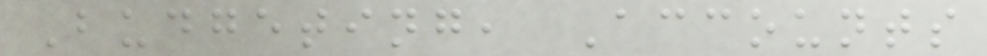Budgeting, Accounts
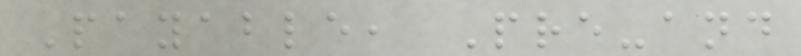Payable, Pre-and
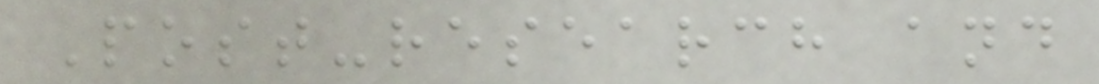Post-research and
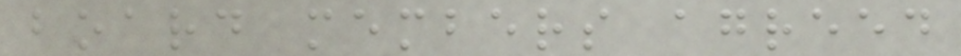board members agreed
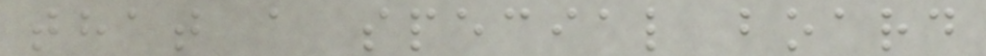that a special board
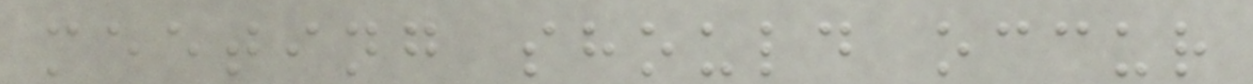meeting should occur
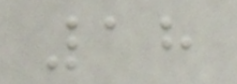18
